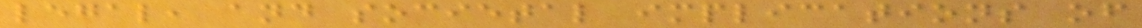legal, and societal implications of
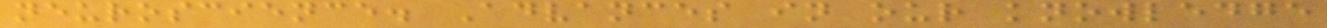neuroscience. Advances in our knowledge
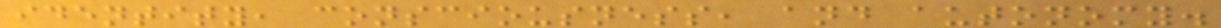identity, consciousness, and autonomy.
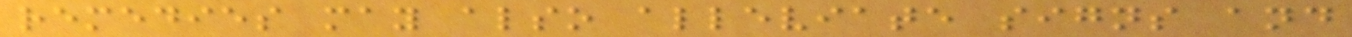remedies may also alleviate signs and
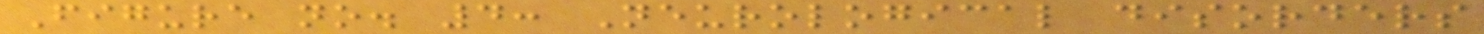Figure no. 4: Neurological disorders
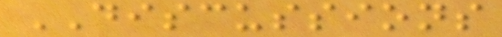DISCUSSIONS
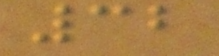32
